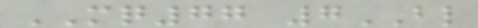MQ77 7BL
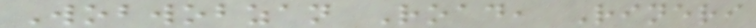Wobwobzan Road, Rineri
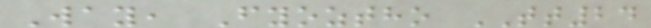Way, Fyoztho TT24
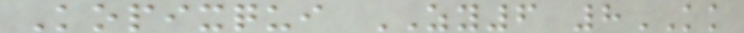Kopixqui ZY6 8KK
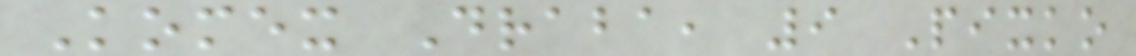Komex Draba, 9 Pixko
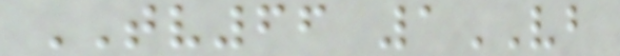TV66 1VB
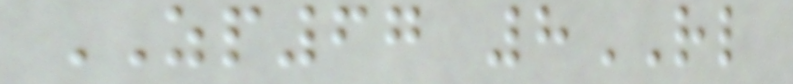ZP67 8RL
